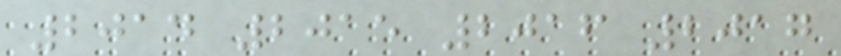2014 2015 2016 2017
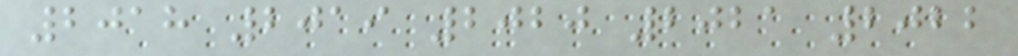2018 2019 2020 2021 2022
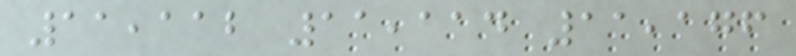11,112 11,114 11,176
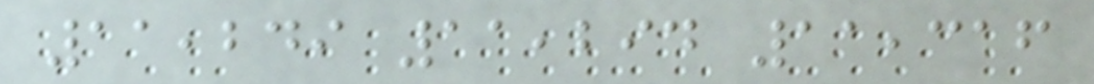11,249 11,294 11,316
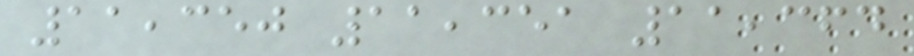11,350 11,351 11,364
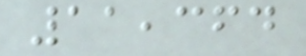11,364
